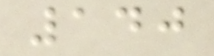140
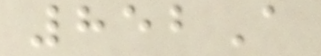852A
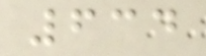634
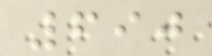690
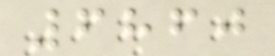6860
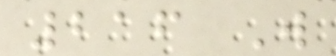216 W
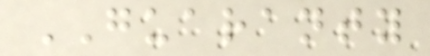GUARANTY
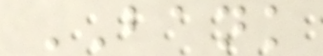BANK
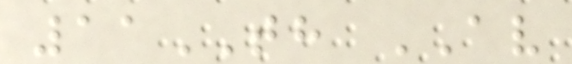11TH AV
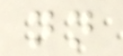nn
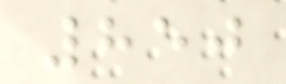850
